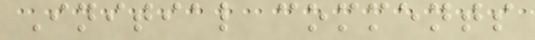Initial comments
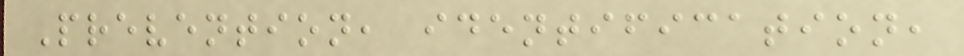Prevention, identification,
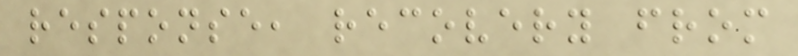response, recovery from
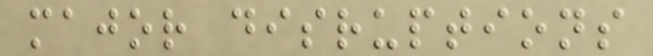major disruptions
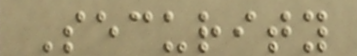Security
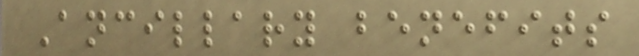Ancillary benefits
